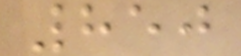850
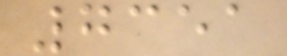7351
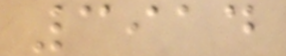3914
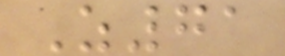Z71
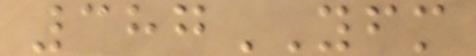387YFM
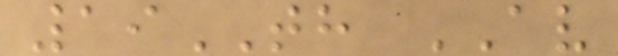19TH AV
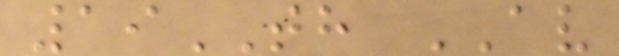19TH AV
